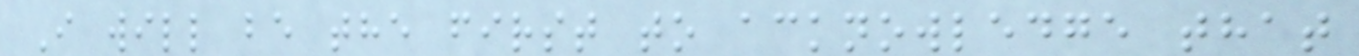I will be the first to acknowledge that
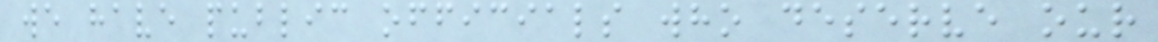we have public officials who deserve our
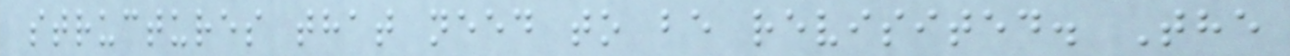structures that need to be revisited. The
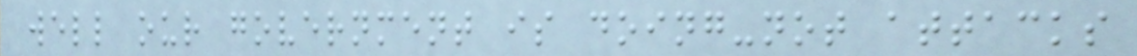well our government is doing-not attacks
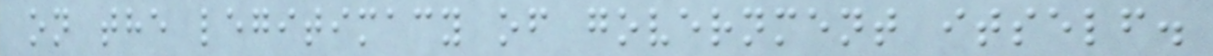on the legitimacy of government itself.
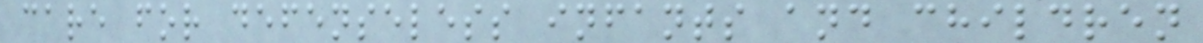care for defenseless infants and children
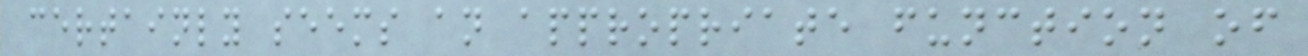certainly seems an appropriate function of
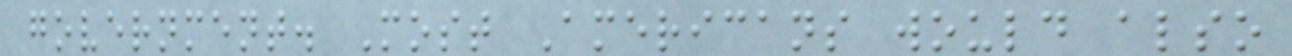government. Most Americans would also
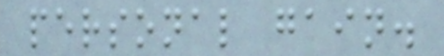personal gain.
